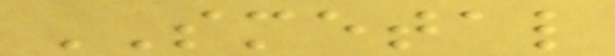SMETAL
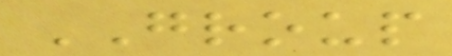GROUP
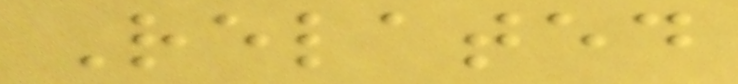Related
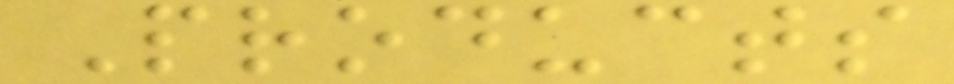Products
